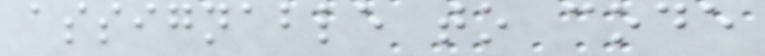assignable to code
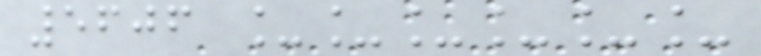5606 ______
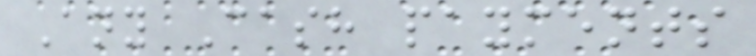Any Cash payments
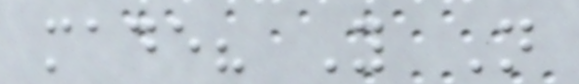made? Y N
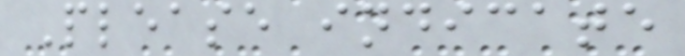Please indicate
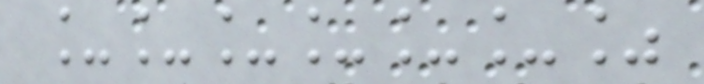______%
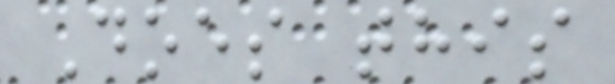Does this
